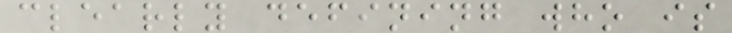clearly defining who is
